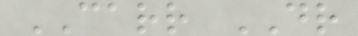CARR DR
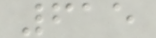615
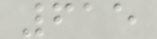615
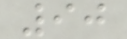90
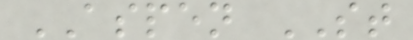ASPEN ST
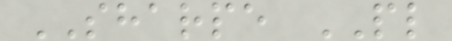SHARPE PL
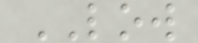LOW
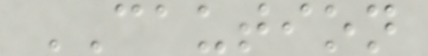CAUTION
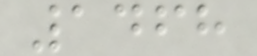1468
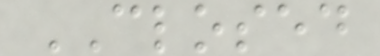CLOSED
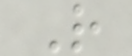R
